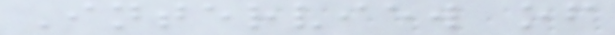Interview of
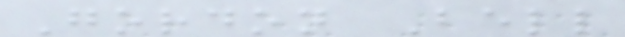Gordon Bell
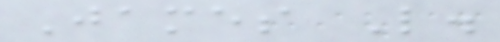James L.
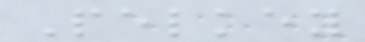Pelkey
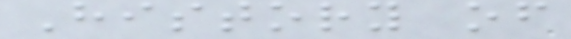History of
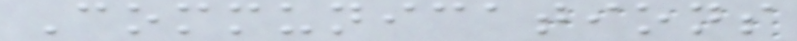Communications
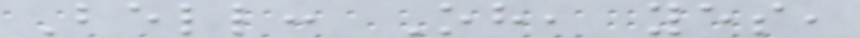Bell: Oh, yes,
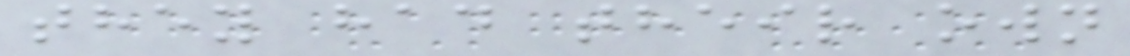they had their own
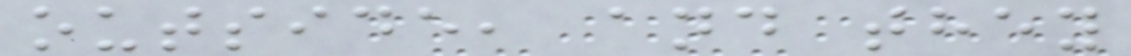outside, and they
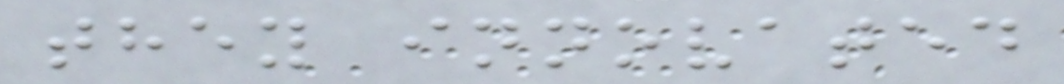they innovated
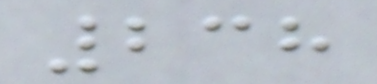238
